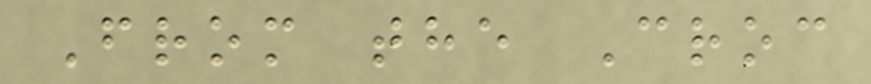From the Croc
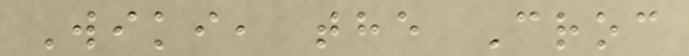Wiki, the Croc
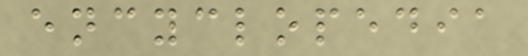encyclopedia
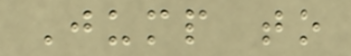Jump to
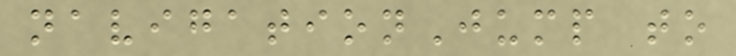navigationJump to
